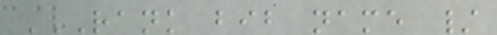RANK BIB NAME /
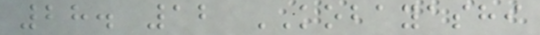28. 12 KOBAYASHI
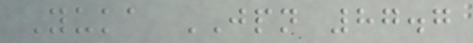Yuka JPN 87.7
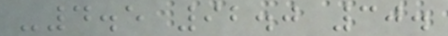-4.5 92.0 30.
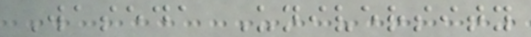Waseda University
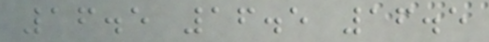16.5 16.5 16.5
